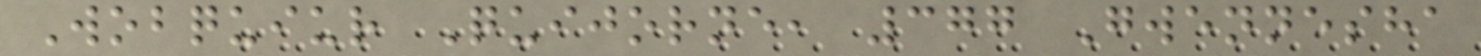Wobquiur Quijorne, 377 Gwennesha
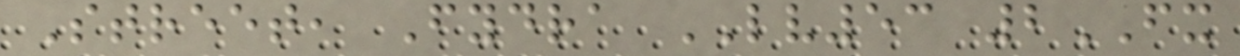Street, Fydra LV53 2FX
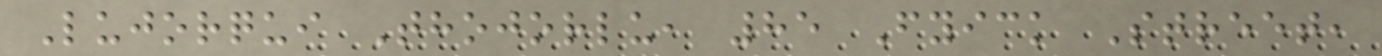Lujorqui Thojorlu, 85 Fyick Street,
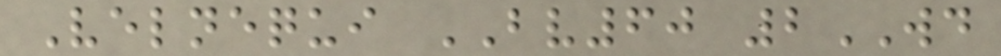Velnequi BV60 2WD
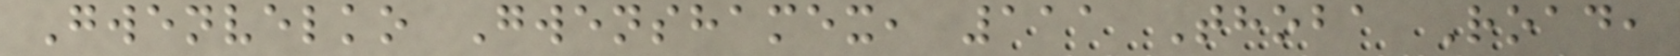Gwenvelko Gwenshamex, 111 Thoba Road,
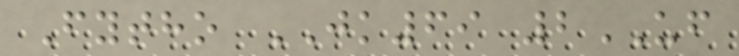Fytho JK69 2UF
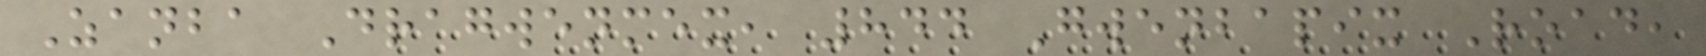Zanba Dragwenmex, 844 Gwenbapix Road,
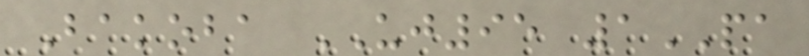Bakoba UJ95 1PA
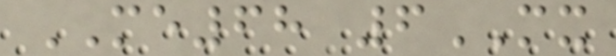ME68 6MX
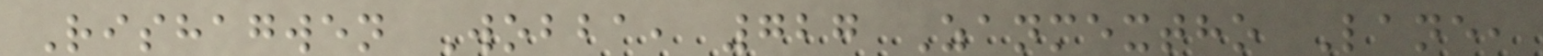Rishagwen Wobba, 727 Zanmextho Lane,
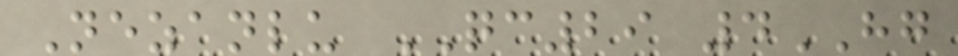Nezanlu QC29 4HG
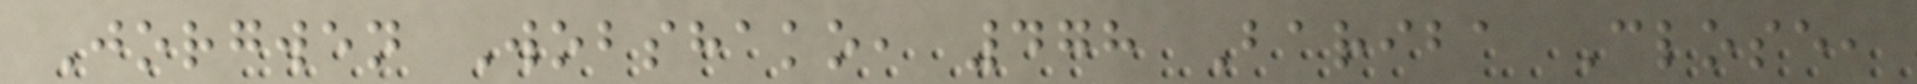Jorgwen Wobshako, 478 Bariba Close,
